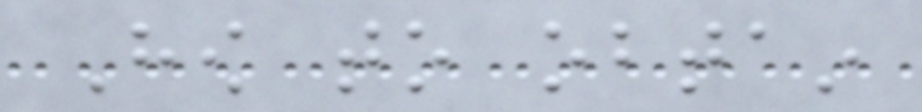How to obtain
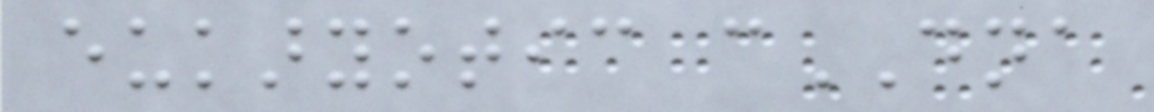eukaryotic cDNA
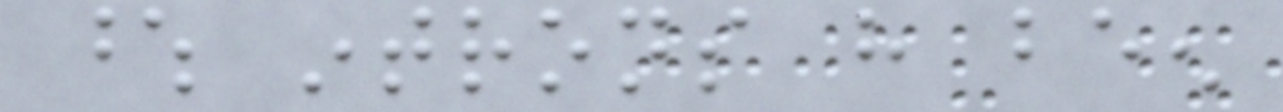whose introns have been
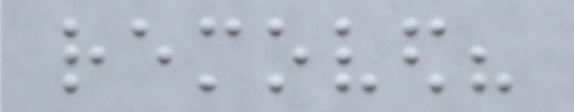removed?
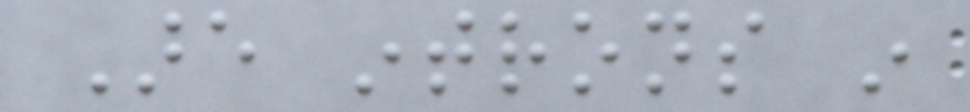Are introns in
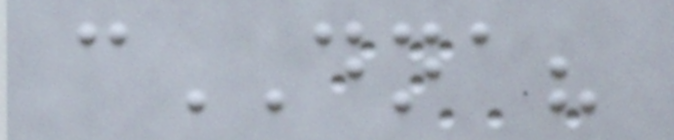cDNA?
